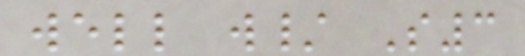well w/ S3
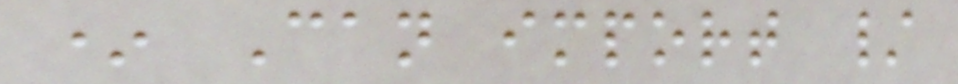* Can import /
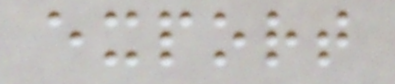export
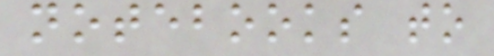notebooks to
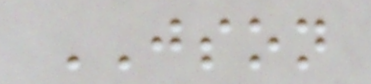JSON
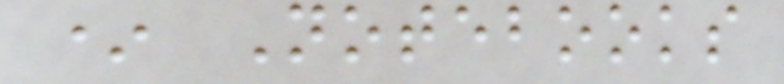* Notebooks
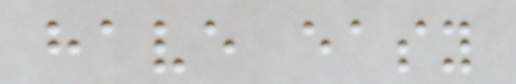have easy
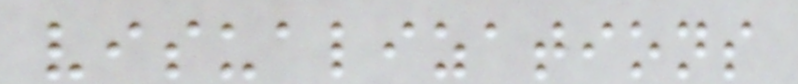visualizations
